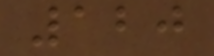120
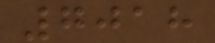7018
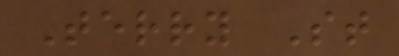Terry St
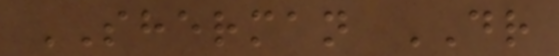SHERMAN DR
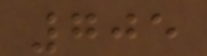705
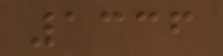1336
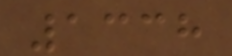1338
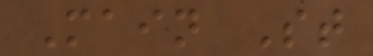Main St
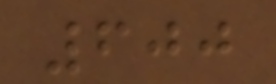600
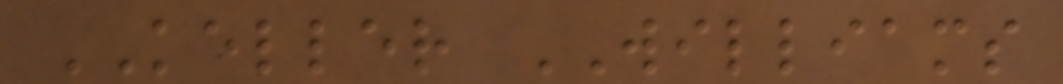KELLER WILLIAMS
